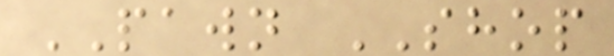PAWN SHOP
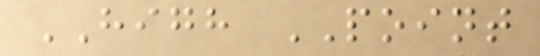HIGH POINT
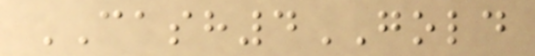CASH4GOLD
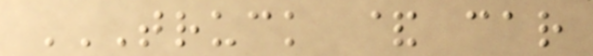TRUCK & CAR
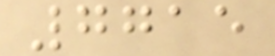7715
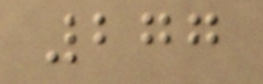277
